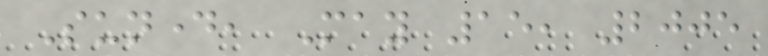Sunday, May 15, 2005
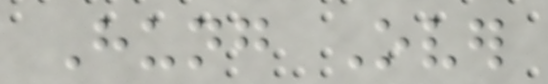Hung Over
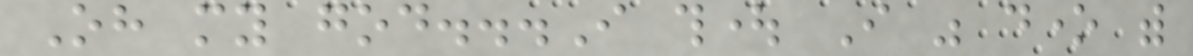Oh my god...I thought I was done with
